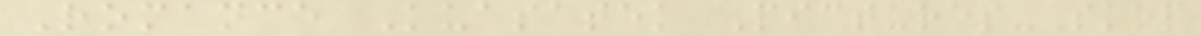Romance Kuasatek Pictures-Skop
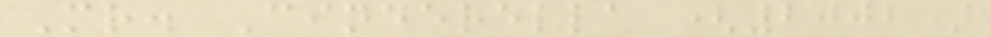Mr. Cinderella (2002)
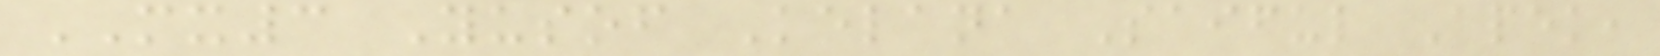MX3 Yusof Kelana Saiful Apek,
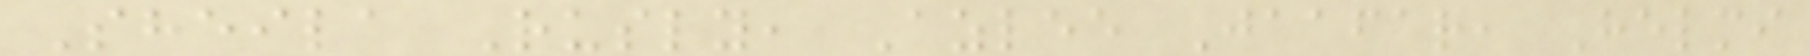Sheila Rusly, Azlee Jaafar, Helmi
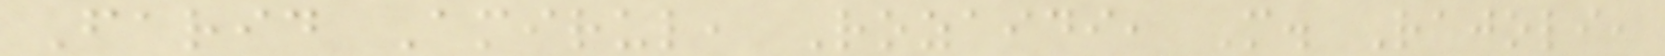Farid Amirul, Rozaidi, M. Rajoli,
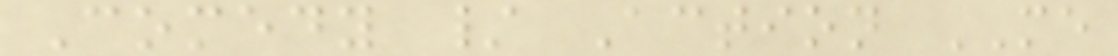Comedy / Action ME
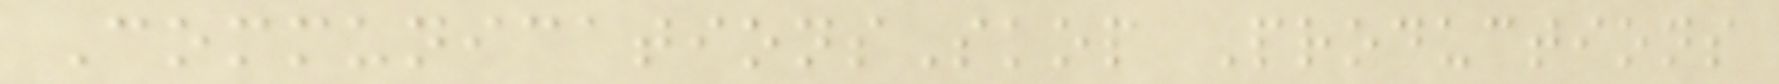CommunicationsSkop Productions
